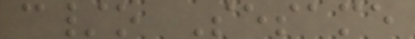c/o Sesame
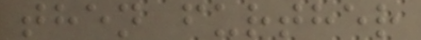then further
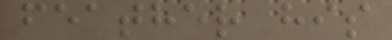feather his
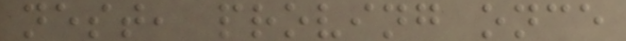nest, proving once
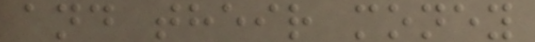and their money
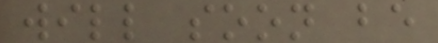will soon be
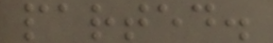parted.
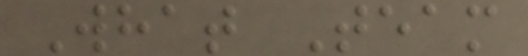What Team
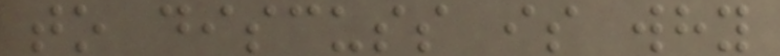to discuss is why
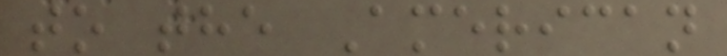to the American
